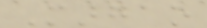Margao
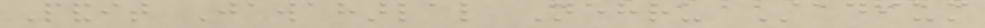Pandit Jawaharlal Nehru Stadium
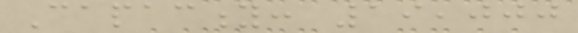Capacity: 19,000
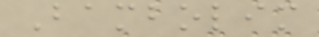Bambolim
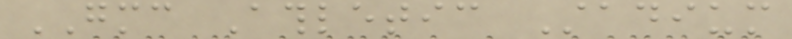GMC Athletic Stadium
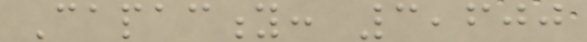Capacity: 3,600
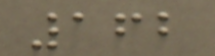162
